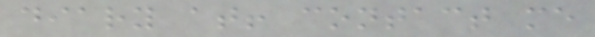diary at! contact me
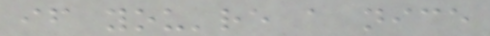if you're a nice
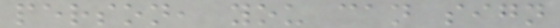person, you can sign
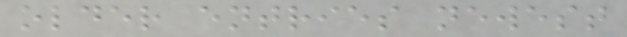older entries newest
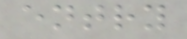entry
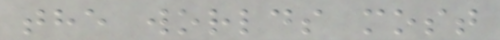the worlds most
